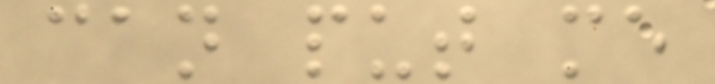can put me
